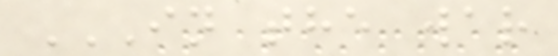IN THE WAR
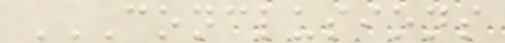CONCLUSIONS
